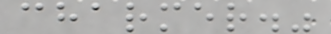charmer."
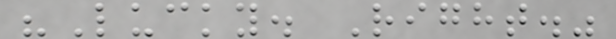"Lucky. Right."
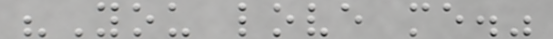"You love me."
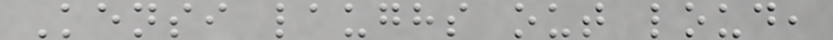Kensi laughs out loud,
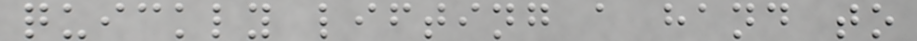quickly lifting a hand to
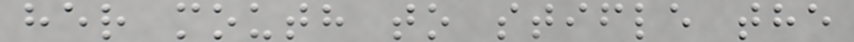her mouth to stifle the
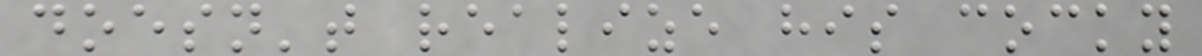doesn't realize his cocky
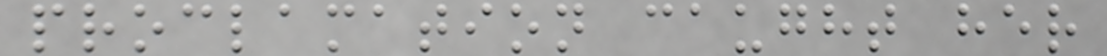proclamation caught her
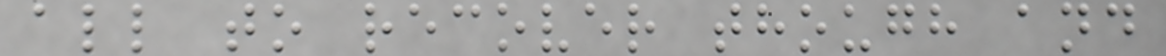all to recover though and
